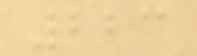223
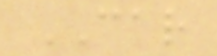CAR
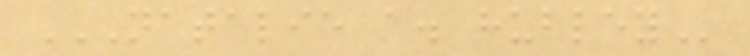NATALIE A. HUBLEY
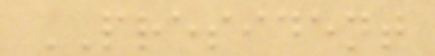PRESIDENT
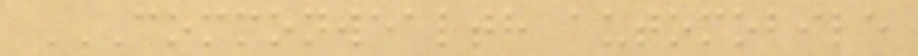COMMONWEALTH AUTOMOBILE
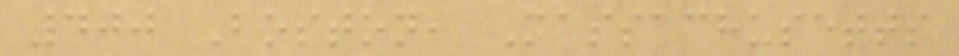400 Boston, Massachusetts
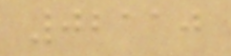02110
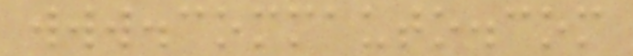www.commauto.com
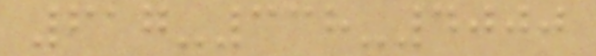617-338-4000
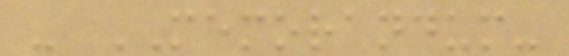- MEMORANDUM-
